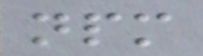npm
